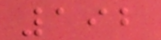192
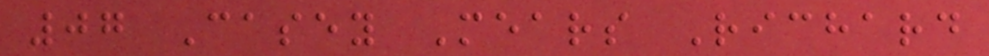07 Casey Mears Richard
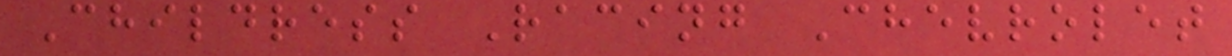Childress Racing Chevrolet
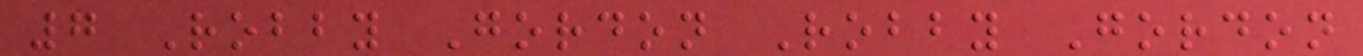7 Robby Gordon Robby Gordon
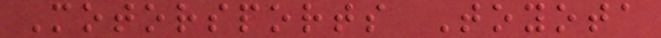Motorsports Toyota
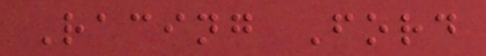Racing Ford
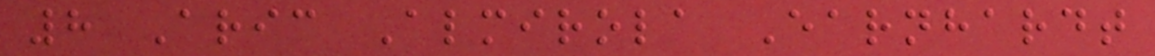8 Aric Almirola Earnhardt
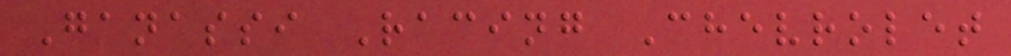Ganassi Racing Chevrolet
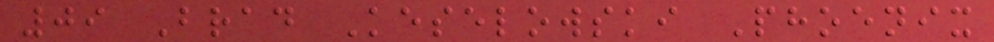09 Brad Keselowski Phoenix
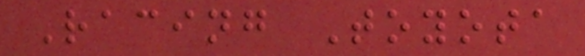Racing Toyota
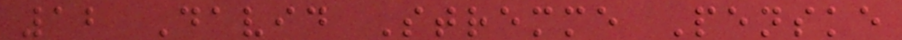12 David Stremme Penske
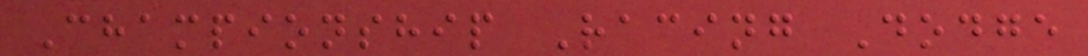Championship Racing Dodge
